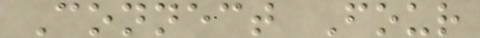Connect Four
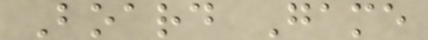Board Game
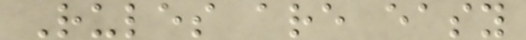Rules are easy
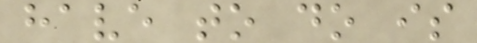have to do is
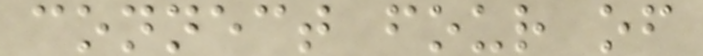connect four of
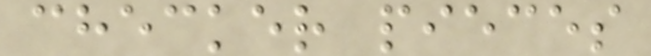checker pieces
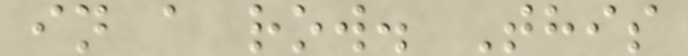in a row. This
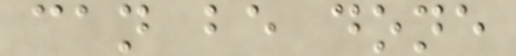can be done
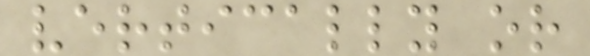vertically or
